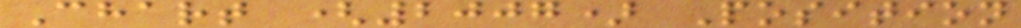Chart (2007) Position
